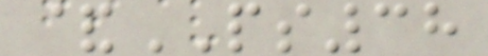&PS38
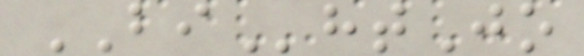BIhtJo
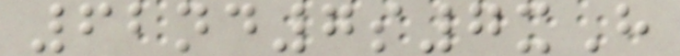62nd7s7xH
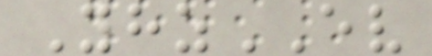YhzEV
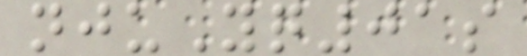njuYq01s
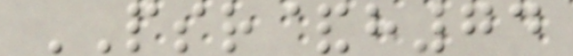PSR&h74
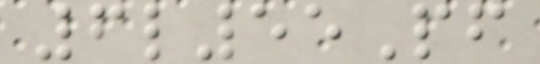6l55Pf
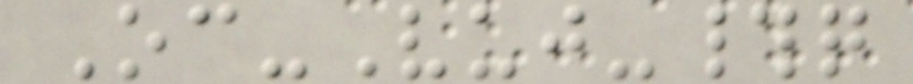Oc-Vuj-#q
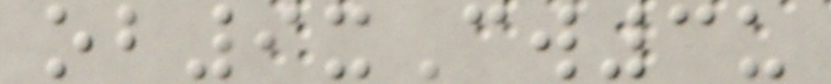ob9xCw3u
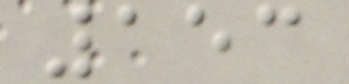153
